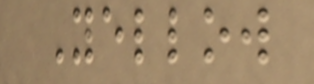Yellow
